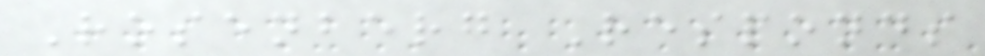Rosenberg Responds
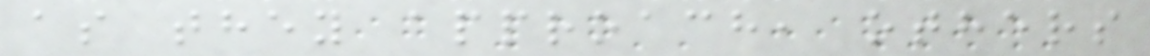as they approach, others
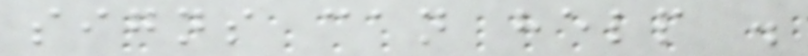signs can help .
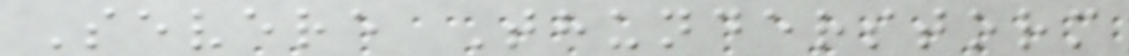Severe Thunderstorm
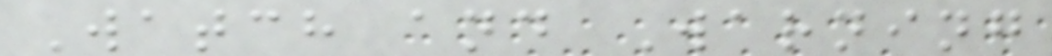Watch and Warning
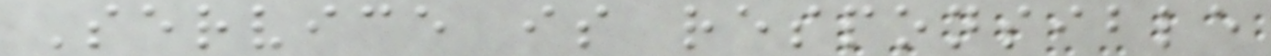Service is responsible
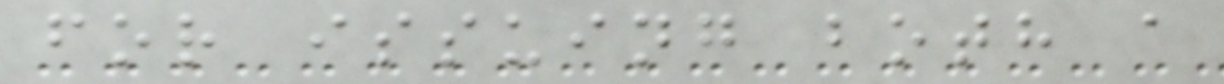for issuing both a
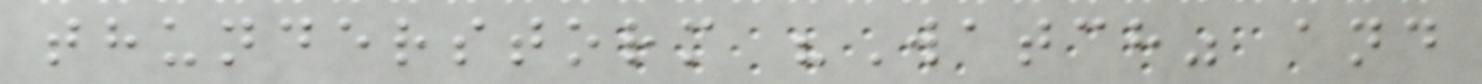thunderstorm "Watch" and
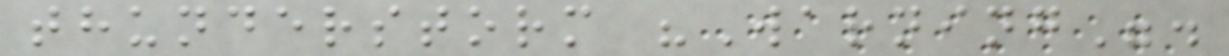thunderstorm "Warning".
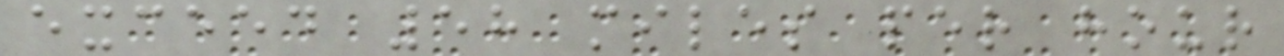exceed 58 miles per hour
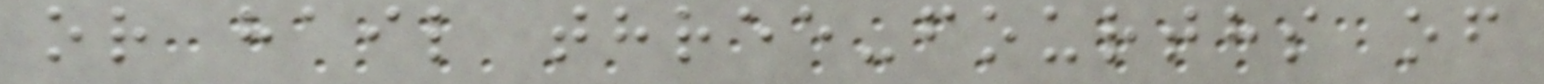or hail three-fourths of
